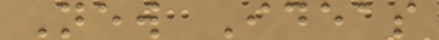New Ideas
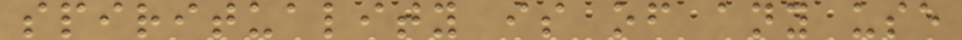spirituality is of any use
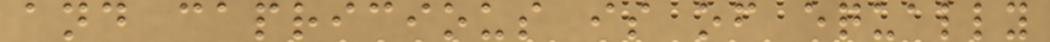and capricious is of equally
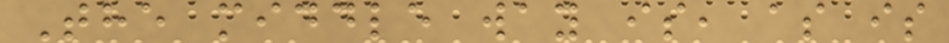The middle way is, as is
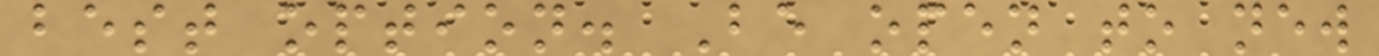best option. Be open to new
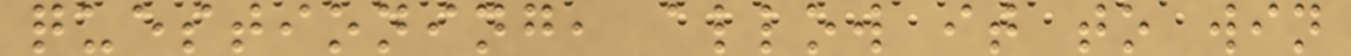questioning, allow it to win
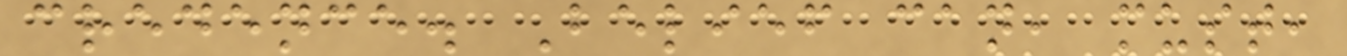credence. Belief can, must,
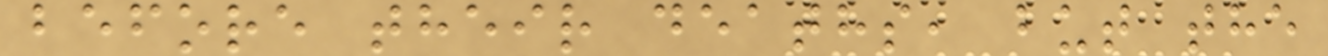before their deaths, but the
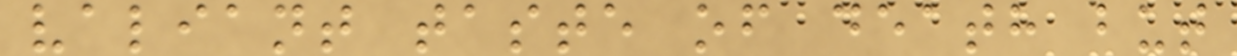valiant taste of death but
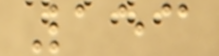153
